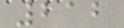212
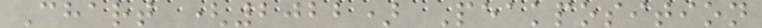Chart (2022) Peakposition
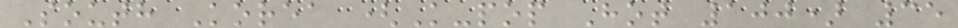South Korea (K-pop Hot 100) 35
